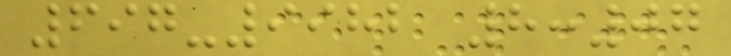697-9982 8:07
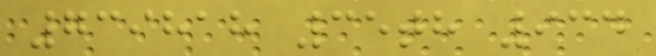739818 35th 934
